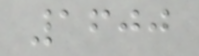1600
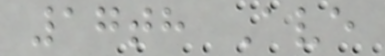17th Ave
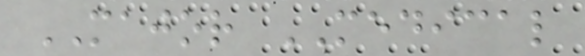MAJOR MEDICAL
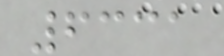6331
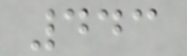443
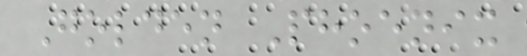Golden Phoenix
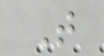T
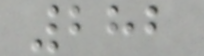282
